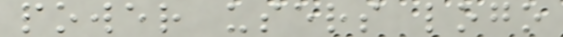power users logo
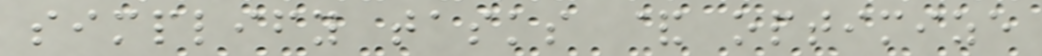simplify tasks & optimize
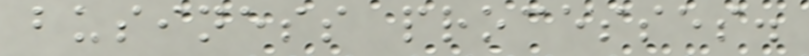business processes.
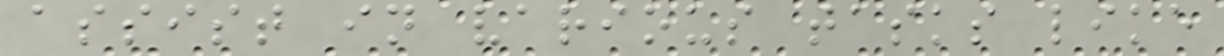assist in various tasks like
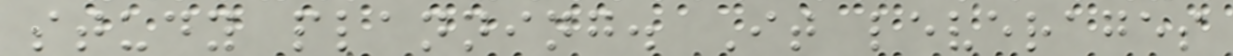study planning. It leverages
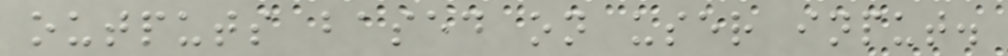outputs based on user input.
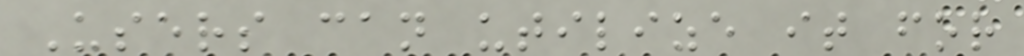Users can utilize it for
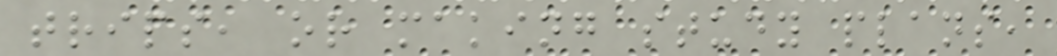trips, or making study plans,
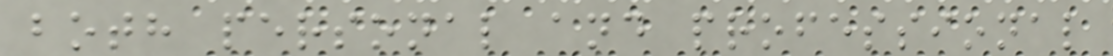both personal and professional
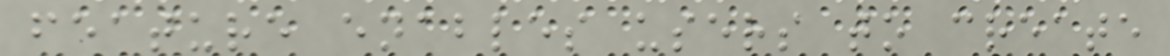feature enables users to create
